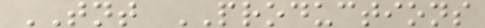TNT PRODUCTIONS
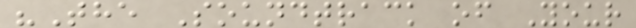"The Soundtrack of Your
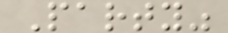Party"
